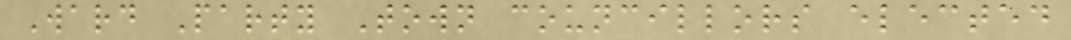Ward Party Town councillors elected
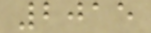2015
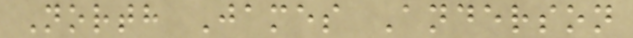North James Anderson
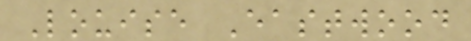Louise Eastwood
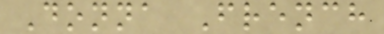Donna French
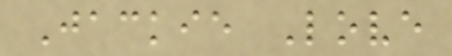Jackie Love
